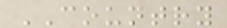COUNTRY
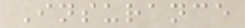Insurance
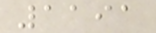1191
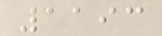1193
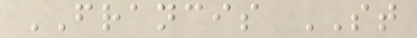FRANCIS ST
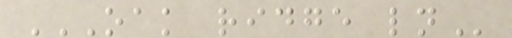OAK RIDGE LN
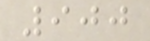900
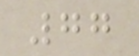77
